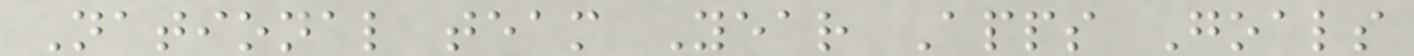National team Year Apps Goals
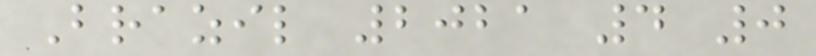Brazil 2021 4 0
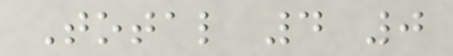Total 4 0
